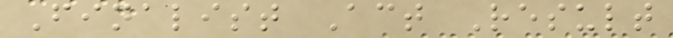Finalist Act Result
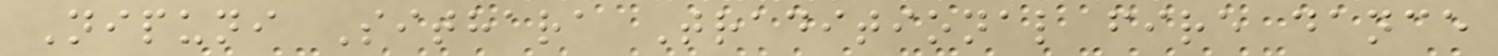Nipuni Sithara Traditional fire dance
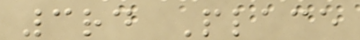3rd Place
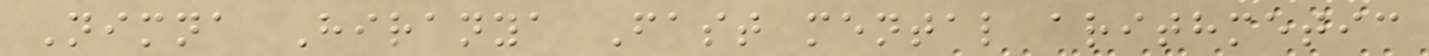Nimna Hiranya Fast mental arithmetic
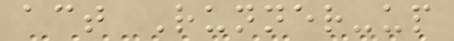act Runner-up
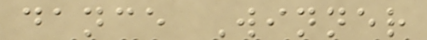dance Winner
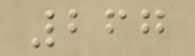267
